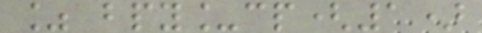% bpy_cp(1)
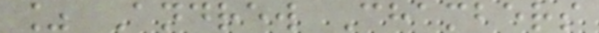% Andrew Chambers
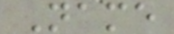Name
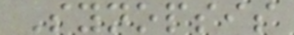Synopsis
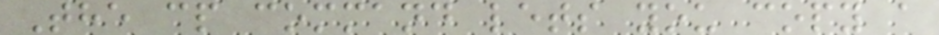The cp command lets you copy a
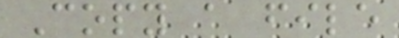Copy a file
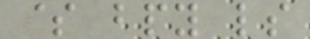$ bpy ls
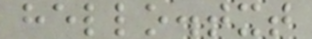hello.txt
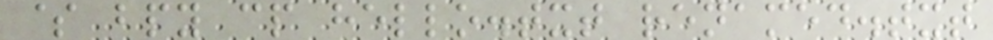$ bpy cp hello.txt renamed.txt
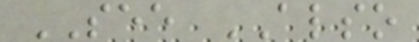SEE ALSO
